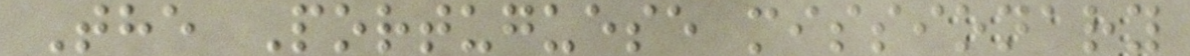The Portuguese missionary
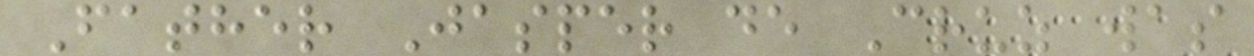Father Jasper de Cruz was
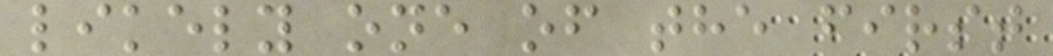likely one of the first
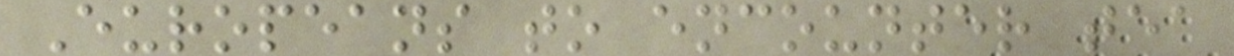Europeans to encounter tea
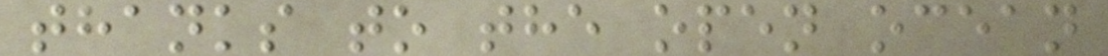thanks to the open ocean
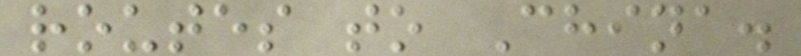routes to China.
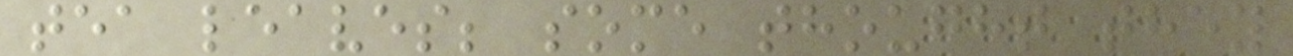tea leaves; some thought they
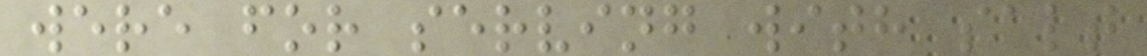were for serving with salt
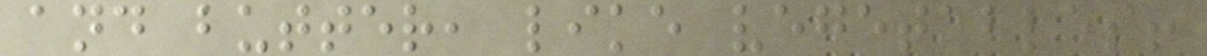and butter, like vegetables!
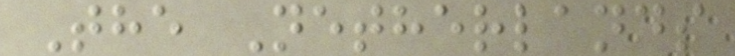The Netherlands
